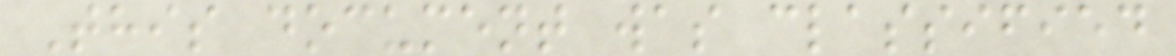This document was classified
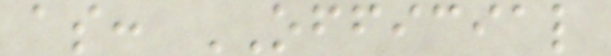as: OFFICIAL
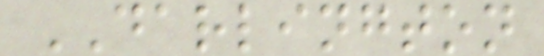DARLINGTON
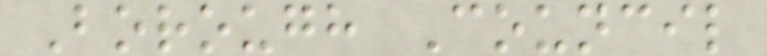Borough Council
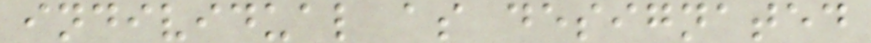individual as designated
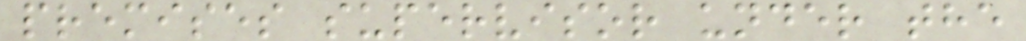premises supervisor under the
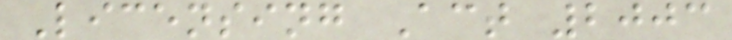Licensing Act 2003
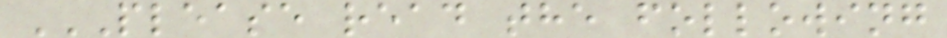PLEASE READ THE FOLLOWING
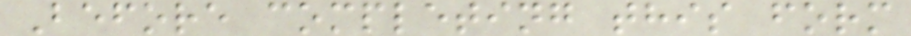Before completing this form
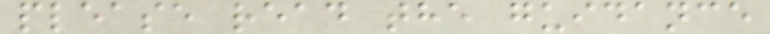please read the guidance
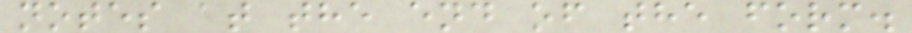notes at the end of the form.
